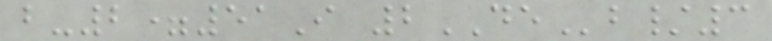b-2=51I 2DEb/3
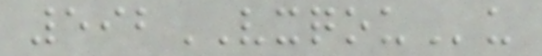592VXQOUu
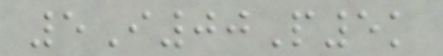5I00P5k
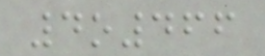4o466
